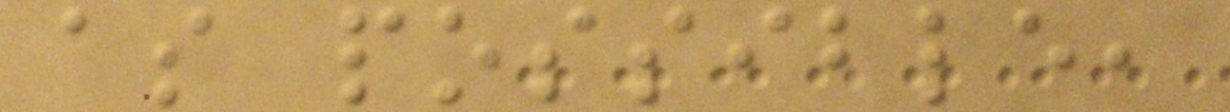as possible,
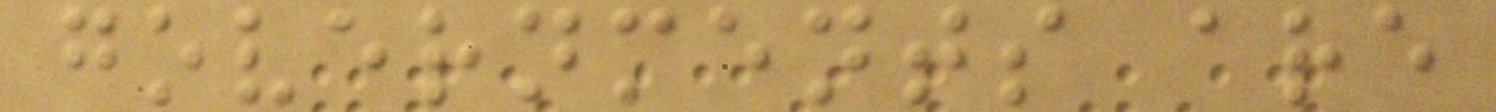governments are
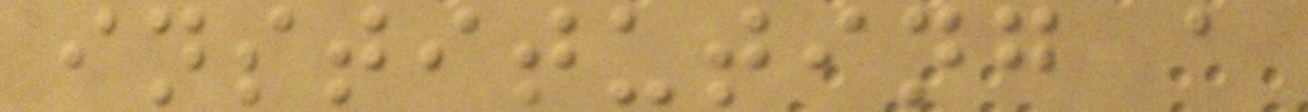instituting a
